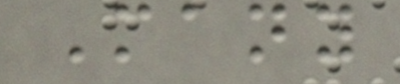Many
